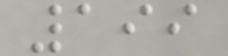199
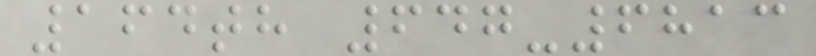164th 647-6813
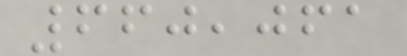660,061
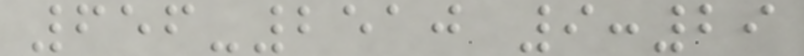656-2510 9:29
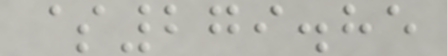$279.85
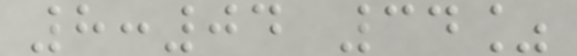8:04 34%
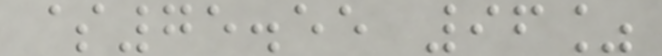$75.55 96%
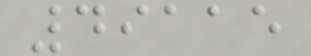49115
